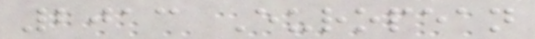2013 European
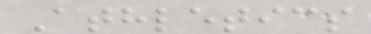Athletics
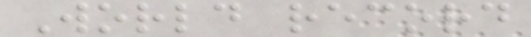World record
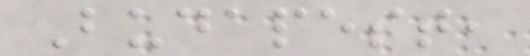Budapest,
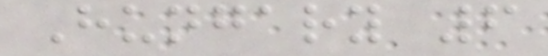Hungary 6
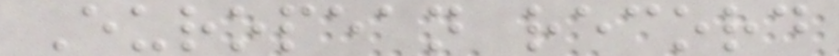European record
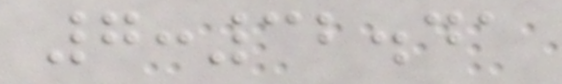7:32.41
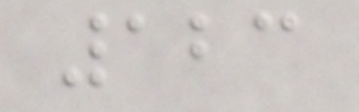123
